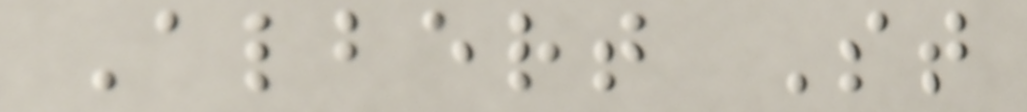Albert St
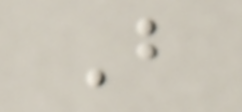B
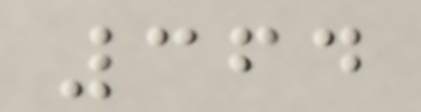364
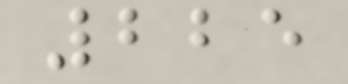225
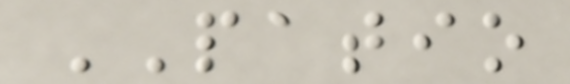PATIO
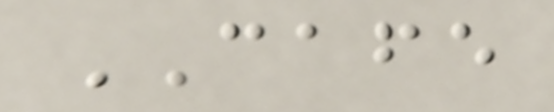CAFE
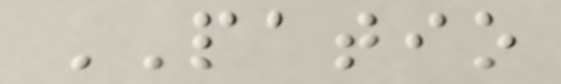PATIO
